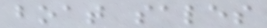boat sales
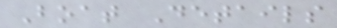Boat Details
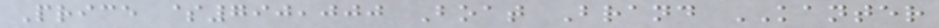Price $790,000 Boat Brand KANTER
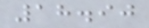18.90
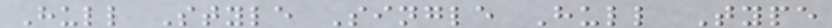Hull Style Single Hull Type
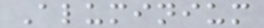Aluminium
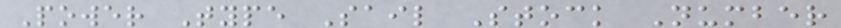Power Type Sail Stock Number
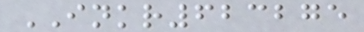INKR623275
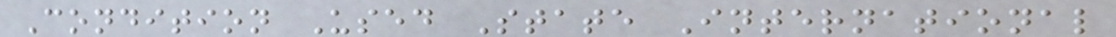Condition Used State International
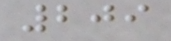209
